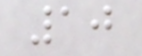10
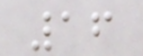16
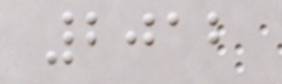2012
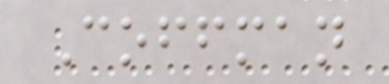Coffman
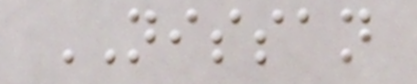NISSAN
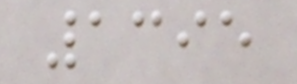1395
